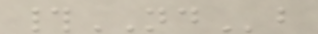#NDb
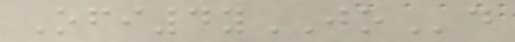Ofi4yJOd
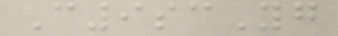C9scYg
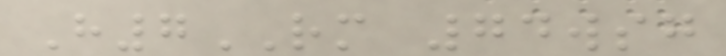H7RM 74wsg
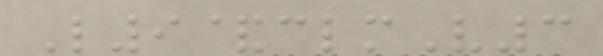L9&clmV3
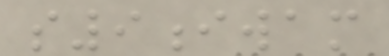s9iwam
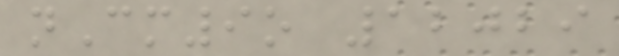nCm9o 12029
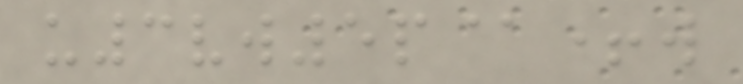u3vw5p@+w
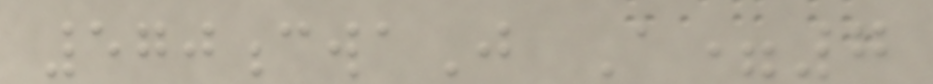570cwaJ A=7
